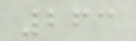263
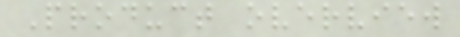Product overview
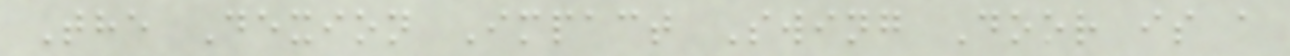The Dexion Impact Swing Door is a
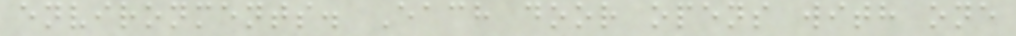environments. Each door opens with one
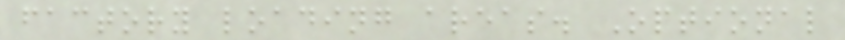factory loading areas. Optional
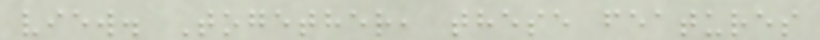view. Together, these features
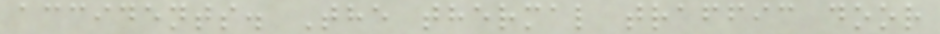accidents. The thermal traffic door
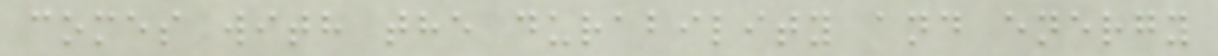comes with the durability and energy
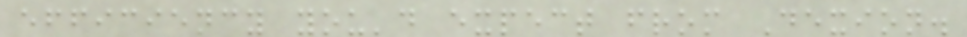efficiency you'd expect from Dexion.
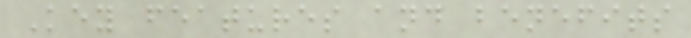Key features and benefits
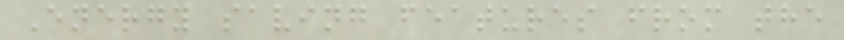Energy saving features from the
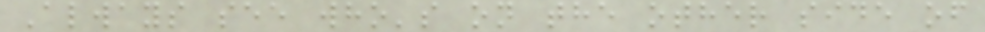Always see who's on the other side of
